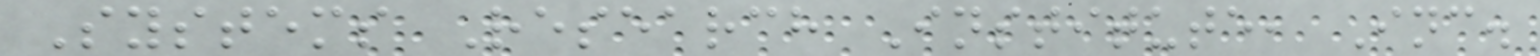Systems Research Institute, Inc.
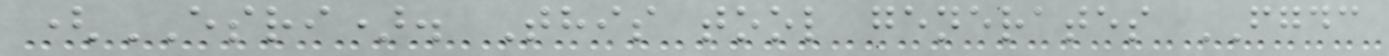(ESRI). This tool generates FGDC
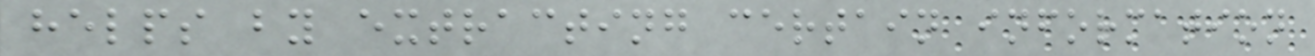helps by extracting certain information
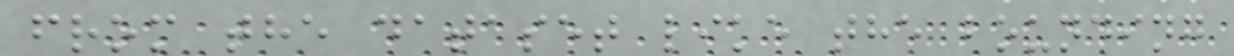from the dataset like the bounding
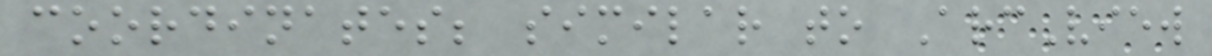coordinates; similar to ArcView
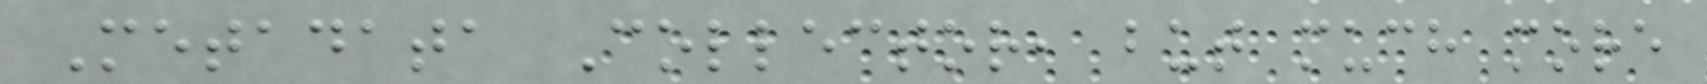Metadata Collector, but much more
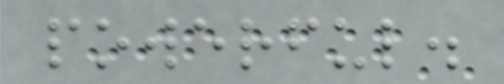powerful.
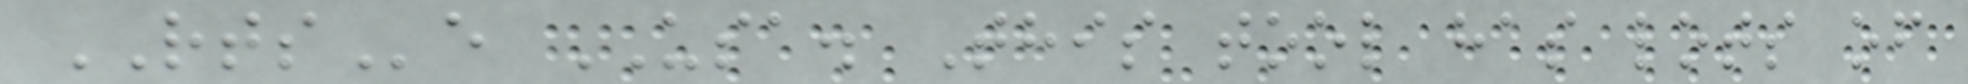RTSe USA. This tool has lots of
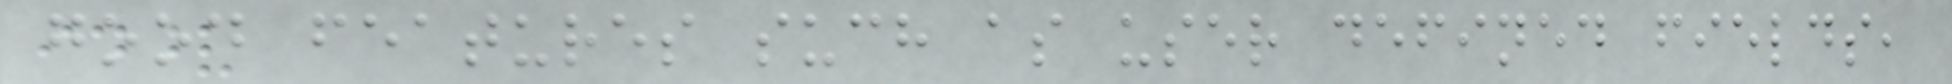good features such as user defined fields,
